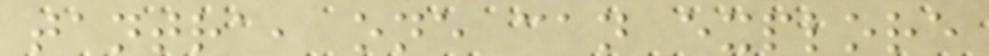tantra, one can explore
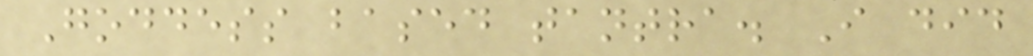Goddess based tantra. I did
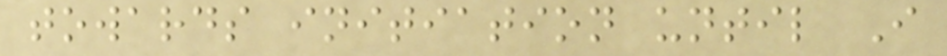towards initiation until I
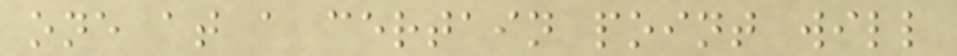one at a certain point will
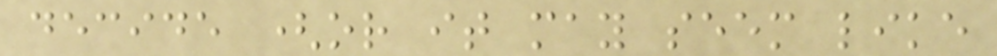decide (or it may seem like
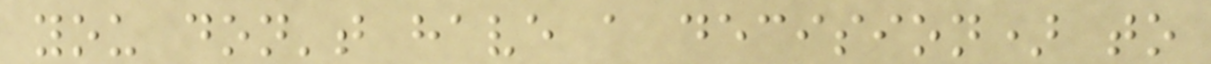you don't have a decision) to
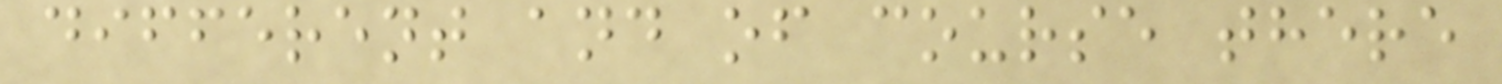different and of course there
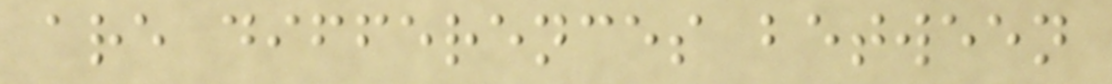are differences between
